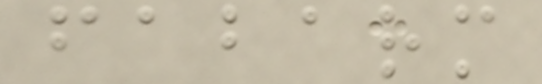fabarm
